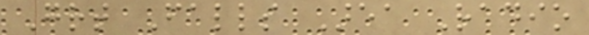Great Falls Area Radio
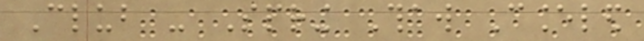Club - Spring Thaw Canceled
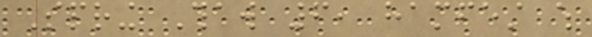Spring Thaw 6, hamfest which
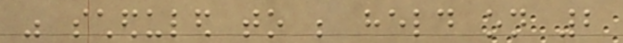was scheduled to be held on 2
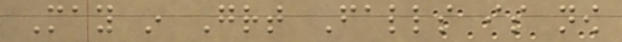May in Great Falls is now
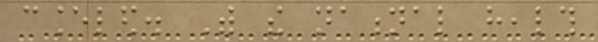canceled. With the national health
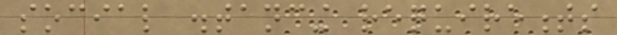social distancing requirements
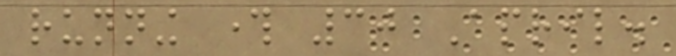running through 30 April.
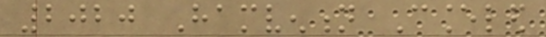2020 Hamvention Canceled
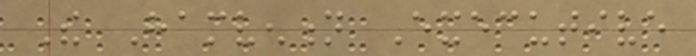The Hamvention Executive
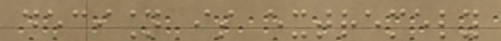decision is extremely
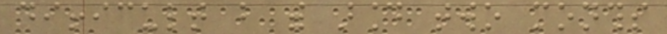difficult but with around two months
